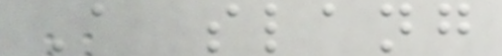A slang
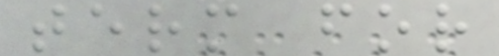term for
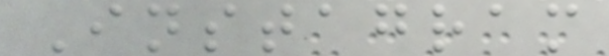Instagram
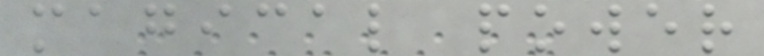magical power
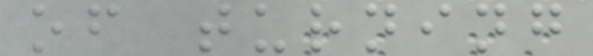of turning
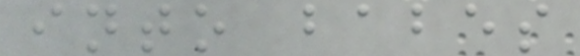into babes
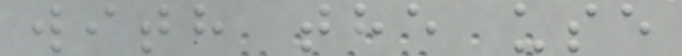with the use
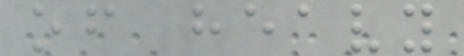of heavy
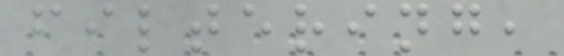filtering,
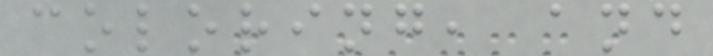coloring, and
